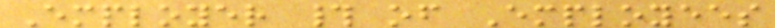Employer # of Employees
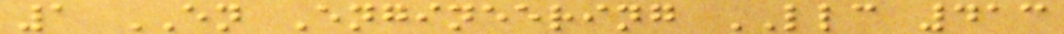1 EN Engineering LLC 413
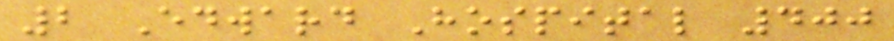2 Edward Hospital 400
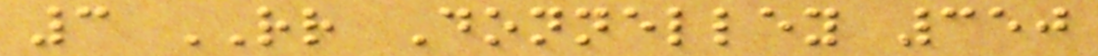3 RR Donnelley 350
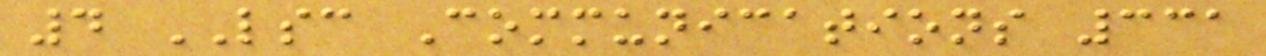4 LSC Communications 331
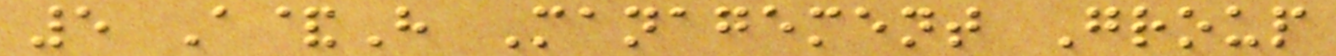5 A&H Management Group
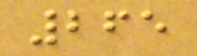265
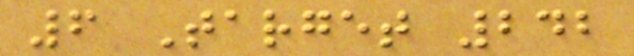6 Target 242
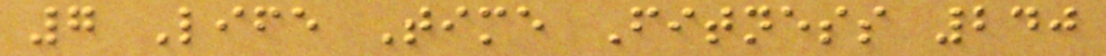7 Life Time Fitness 240
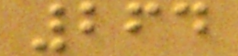264
